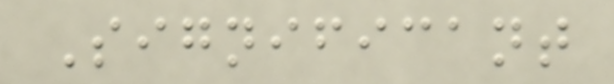Significant
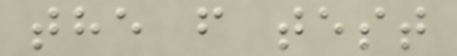the f test
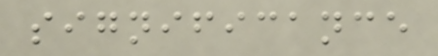significance
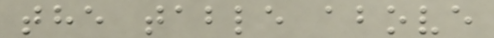the table above
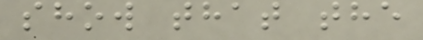show that the
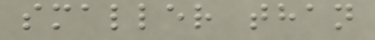smaller than
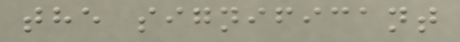the significant
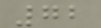72
